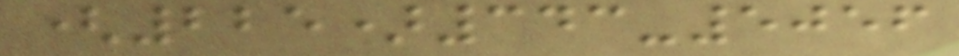(225)343-5056
